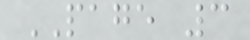PAGE 3
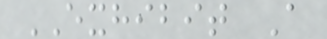EXHIBIT A
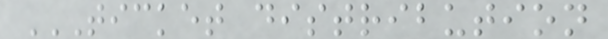TICKET DISTRIBUTION
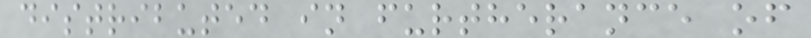distributed in furtherance of
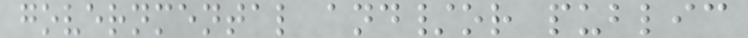governmental and/or public
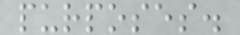purposes.
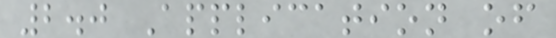2.0 Application of
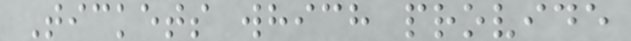Tickets which provide
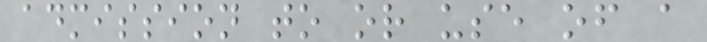admission to or use of a
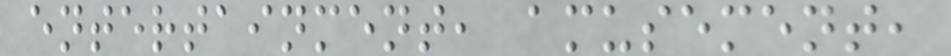entertainment, amusement,
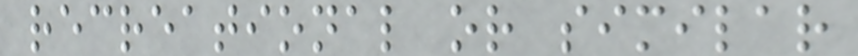recreational or similar
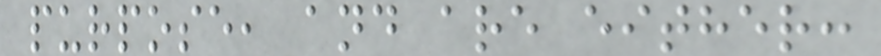purpose, and are either:
